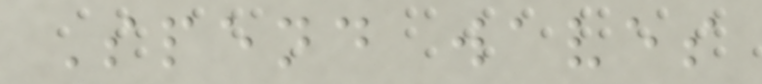Spend waves
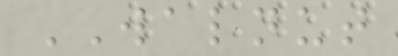WALNUT
